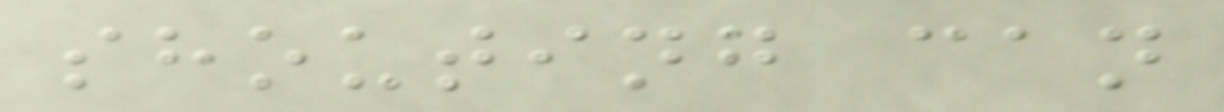shouting can
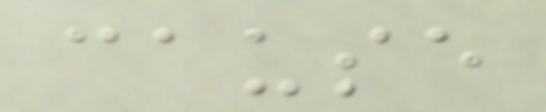cause
